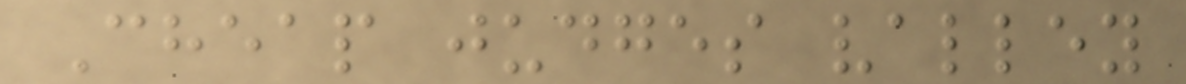Cheap judges valley
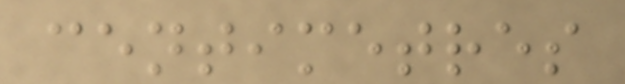centimetres
